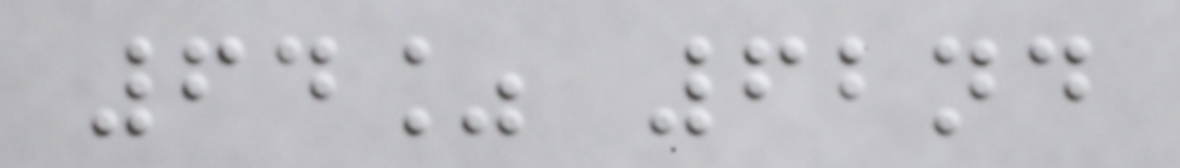64% 62nd
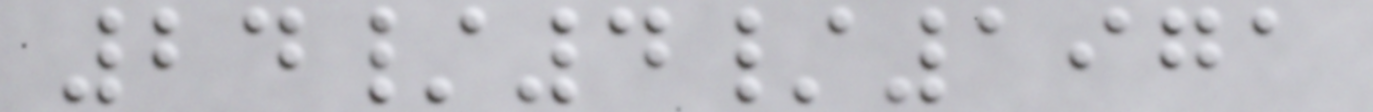24/4/1971
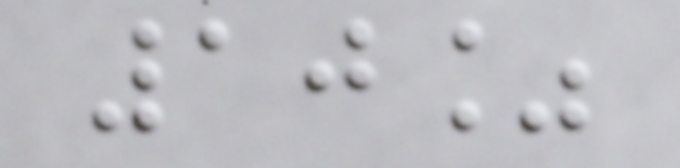10%
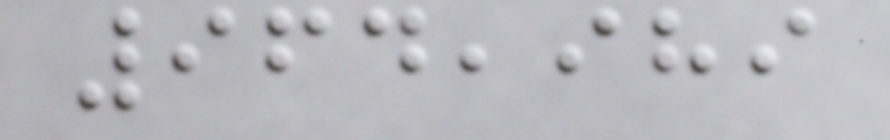964,989
